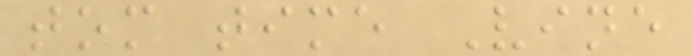tom time Vine
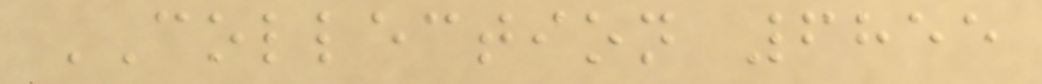COLLECTION 6855
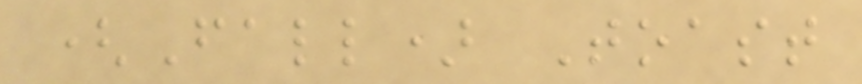(Fall) Toast
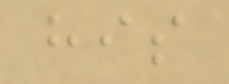his
